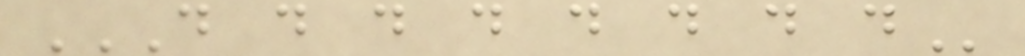D D D D D D D D
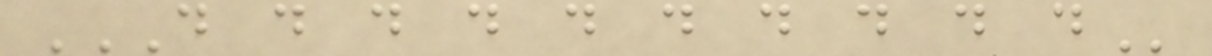D D D D D D D D D D
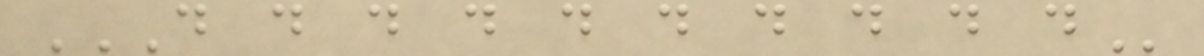D D D D D D D D D D
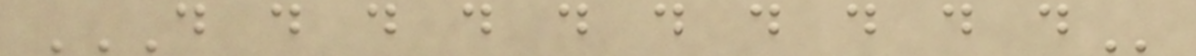D D D D D D D D D D
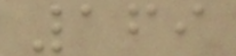169
